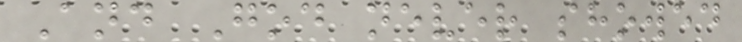And God never showed
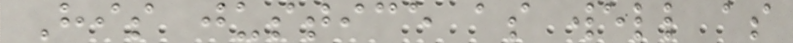His justice as well as
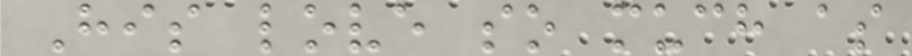His love so much as
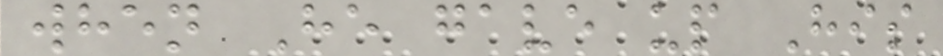when He gave up His
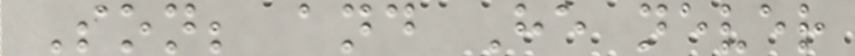Son; and He never
